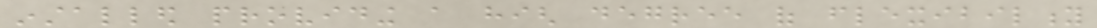installed providing a high degree of flexibility
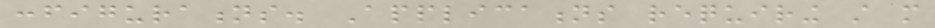configurations. Applications requiring still more
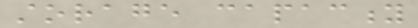storage capacity
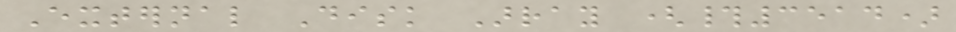External Disk Array (#3514)
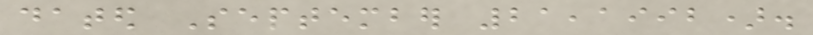dated September 21,1992).
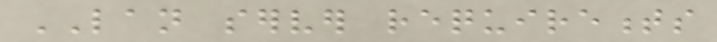LAN server requirements
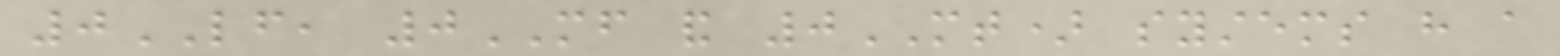0LF, 0MF and 0MT) systems have a
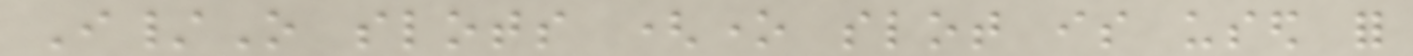I/O slots (one slot is used for
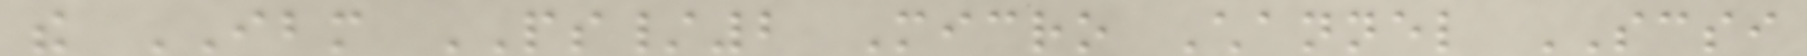the IBM PS/2 Micro Channel SCSI
